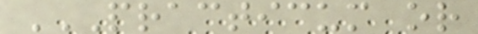PRACTICUM OR
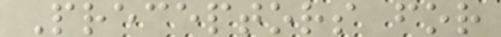Preceptors for
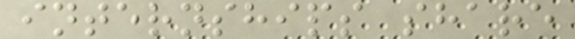internships share
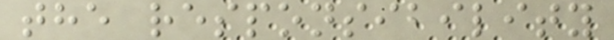the responsibility
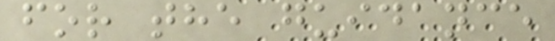for the guidance
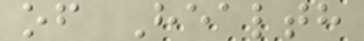of Health
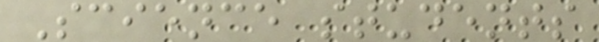Science students
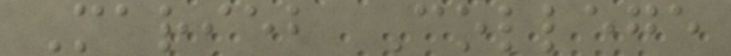Marieb College
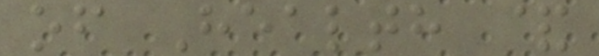of Health &
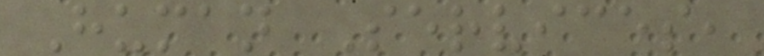Human Services,
